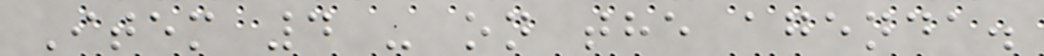Item 4 - on the agenda.
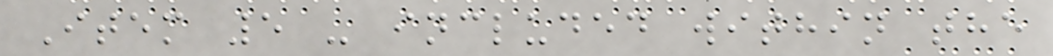Item 5 - included within the
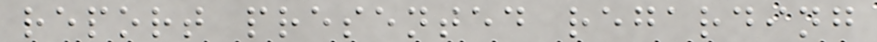report presented regarding
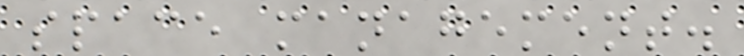space management.
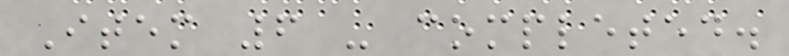Item 6 - completed.
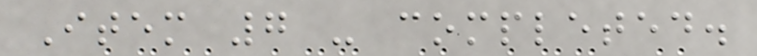Item 7 - completed.
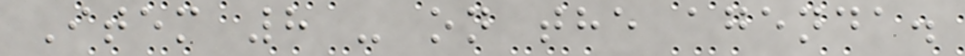Item 8 - on the agenda.
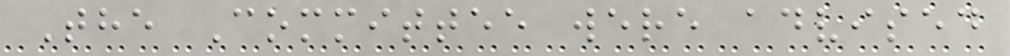The Committee were advised
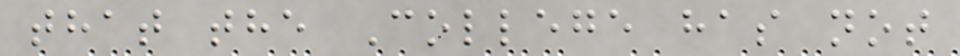that the College has not
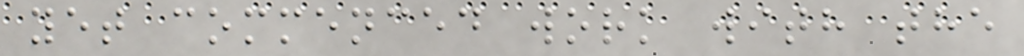yet commenced work with the
